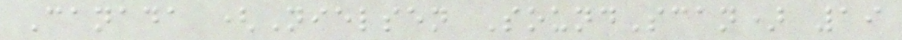Canada (Nielsen SoundScan) 19
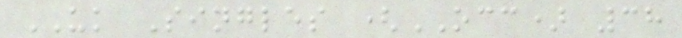UK Singles (OCC) 38
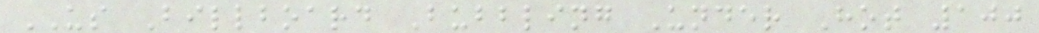US Billboard Bubbling Under Hot 100
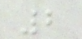2
